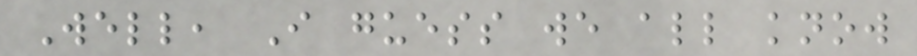Well, I guess we all know
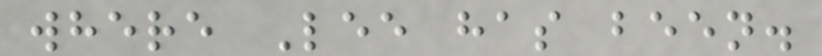where Lee has been.
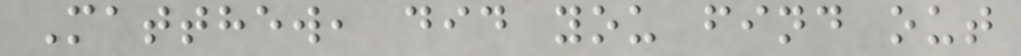Matthew, did you find out
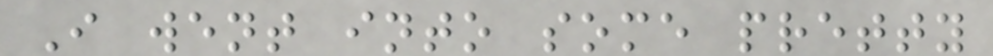I went into some pretty
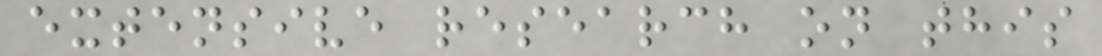extensive research on this
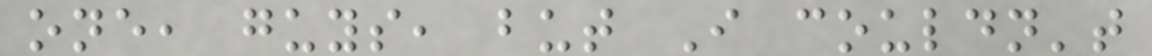one, guys, but I couldn't
